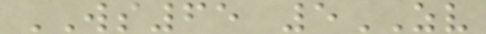WS65 5ZV
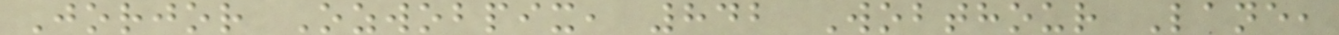Jorjor Ozwobpix, 842 Wobthour Lane,
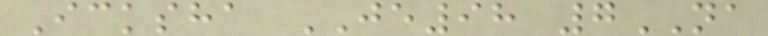Icksha JE98 7NA
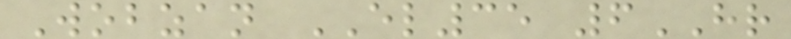Wobzan EL35 6HR
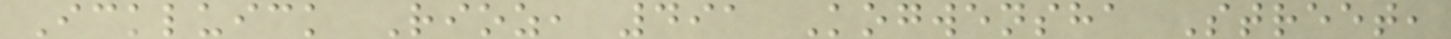Ickluick Rioz, 491 Kogwensha Street,
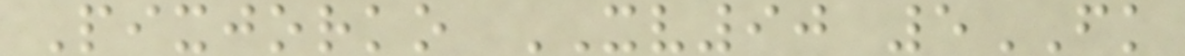Pixjorko XV90 5FK
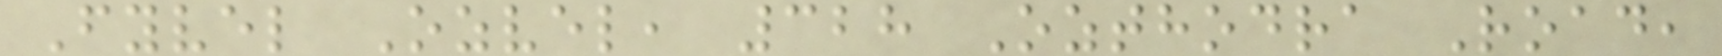Fyvel Ozvel, 328 Ozthodra Road,
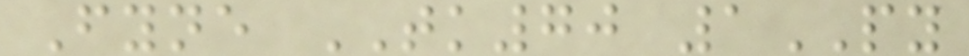Fyne TK70 1PY
